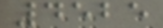4525
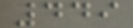449
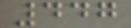447
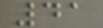41
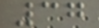37
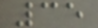35
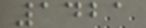1421
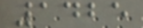1425
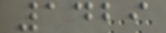1429
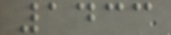1433
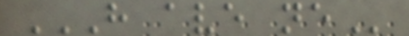H AVE NE
